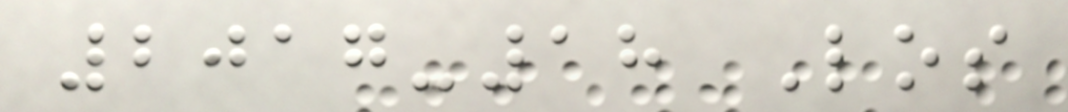2017-18 Los
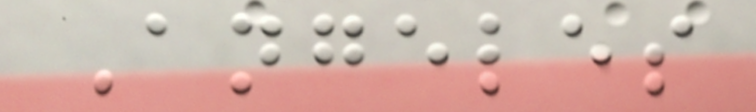Angeles
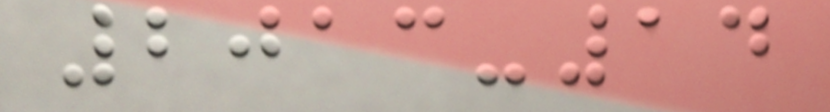2013-14
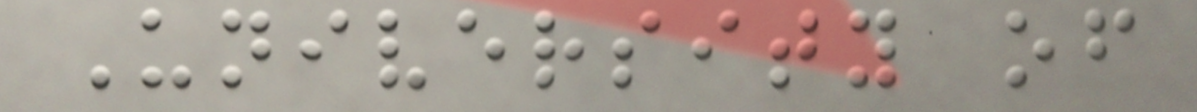University of
